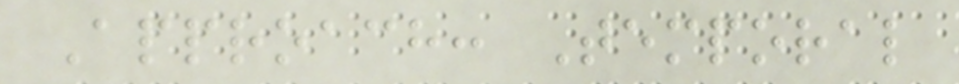Approach: Temporal
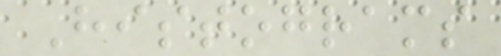Histograms
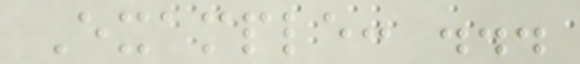Example: ...
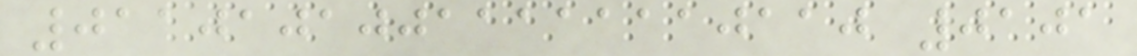01101010011111110110 0101
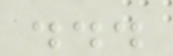...
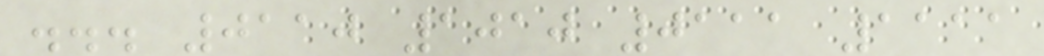... 0110 1010 0111 1111
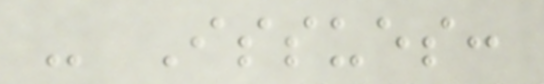- Issues:
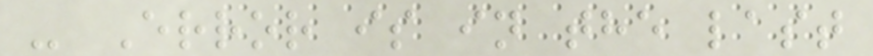- Error is in the last
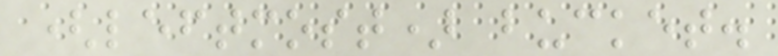(leftmost) bucket.
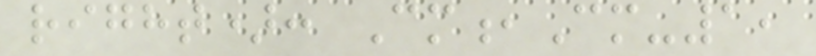right): Cm,Cm-1,
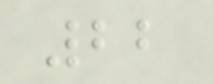22
